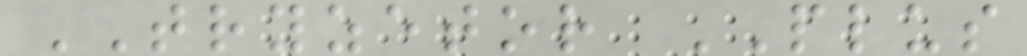TRYZETOR PLUS
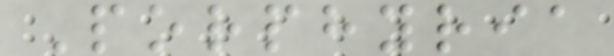Porphyria
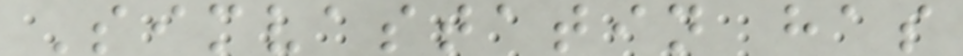Simvastatin has
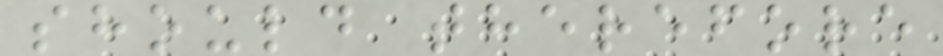should therefore
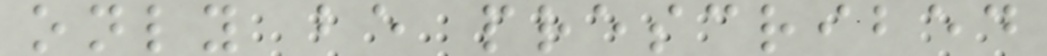only be prescribed
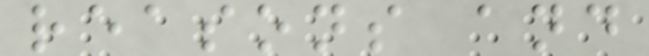reasons and
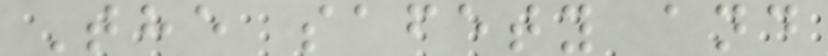The safety and
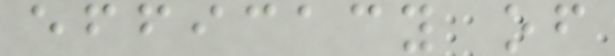efficacy of
